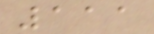111
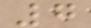7
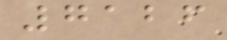7126
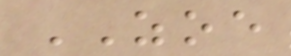ZOE
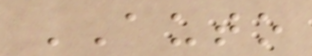AUTO
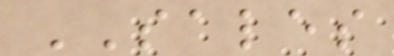SALES
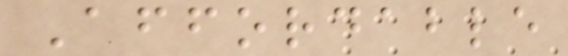Affordable
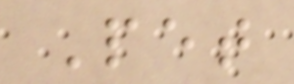Pet
